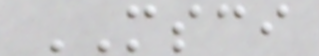MSCI
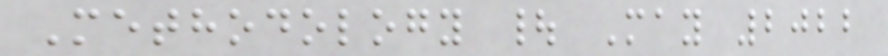Methodology | May 2022
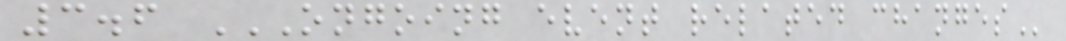3.6 ONGOING EVENT RELATED CHANGES
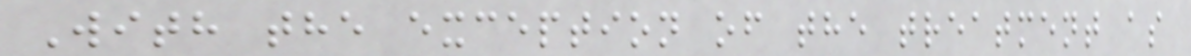With the exception of the treatment as
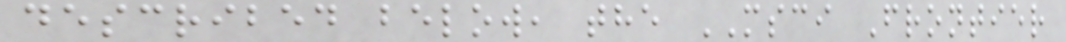described below, the MSCI Frontier
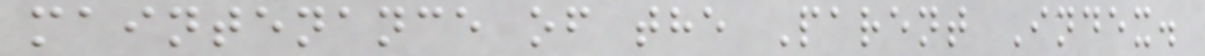maintenance of the Parent Index.
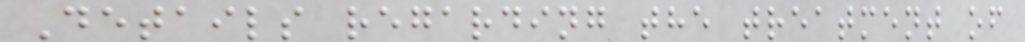Details regarding the treatment of
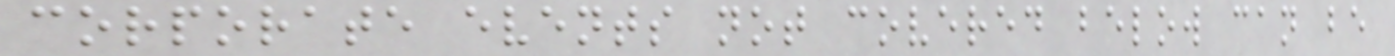corporate events not covered below can be
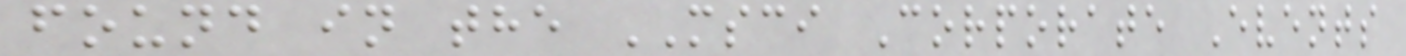found in the MSCI Corporate Events
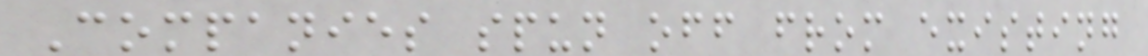Companies spun off from existing
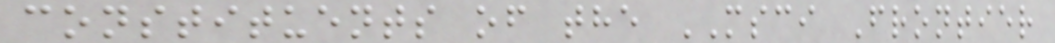constituents of the MSCI Frontier
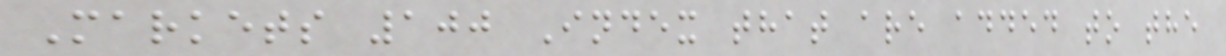Markets 100 Index that are added to the
